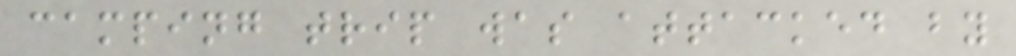camping trip was attacked by
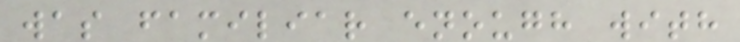was familiar enough with
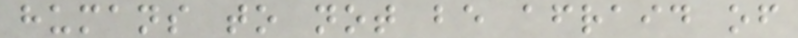humans to not be afraid of
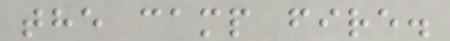the camp fire.
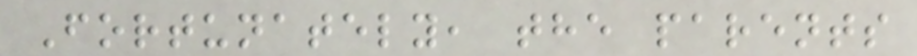Fortunately, the parents
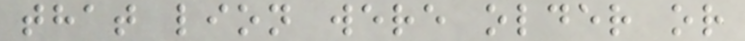that lion were older or
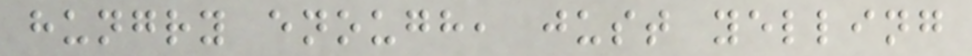hungry enough, just yelling
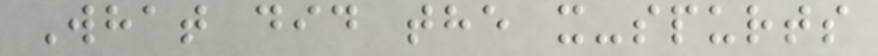What did the x-spurts
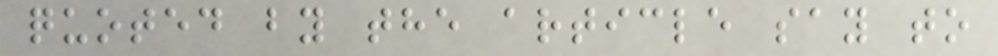quoted by the article say to
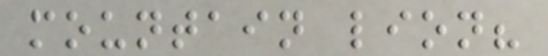mountain lion?
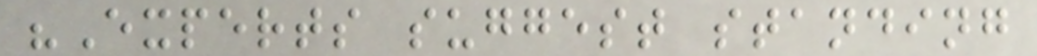"Experts suggest standing
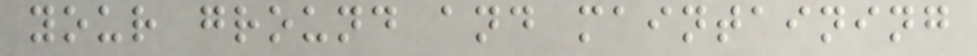your ground and maintaining
